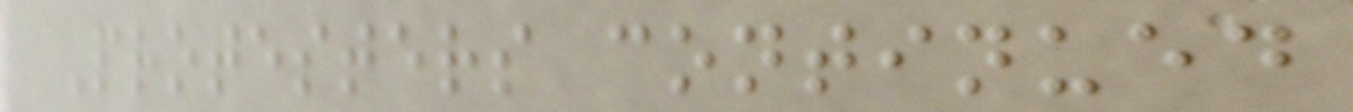Protesters continued
